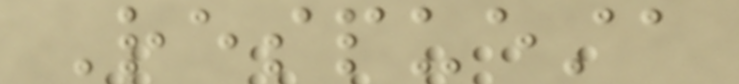Respuesta
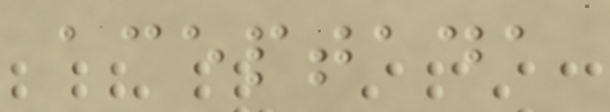aceptada
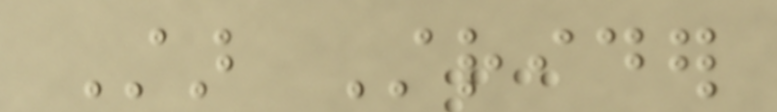Star Strider
